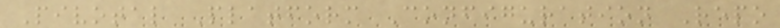Pivotal Platform Configuration Repo
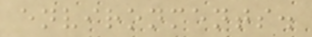environments.
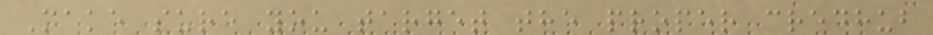Make sure you target the proper credhub
